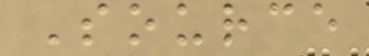Source
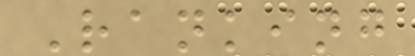Ranking
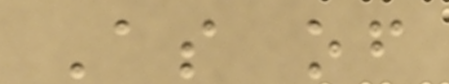As of
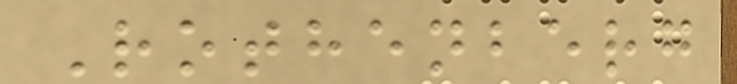Rothenberg
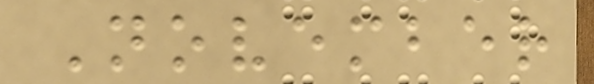November
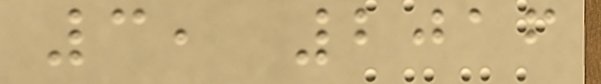3, 2016
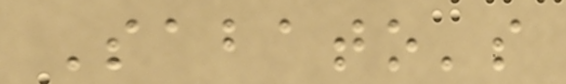Sabato's
